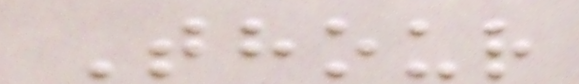Thour
